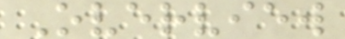Overview
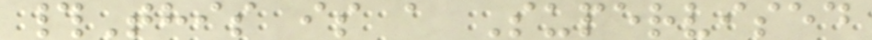#This is a Supervised
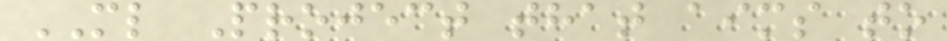ML Project that aims to
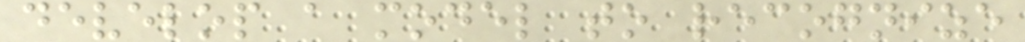develop a model to recognize
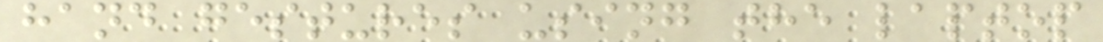hand gestures using the laptop
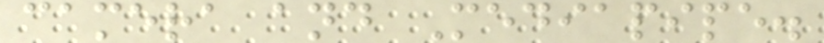camera and Mediapipe.
